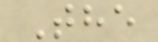The
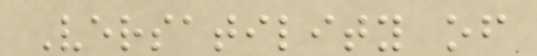Versatility of
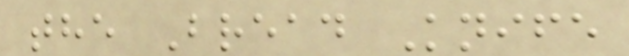the Bread Knife
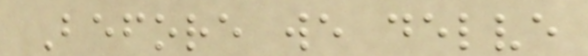Before we delve
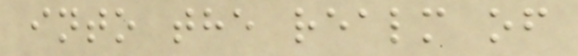into the realm of
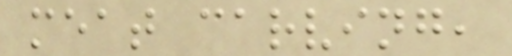meat carving,
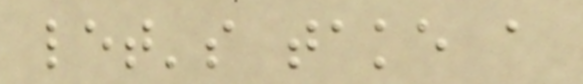let's take a
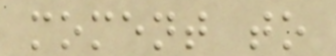moment to
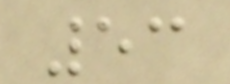53
